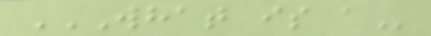WHAT IS A
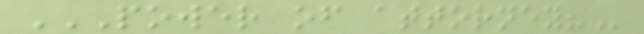POWER OF ATTORNEY?
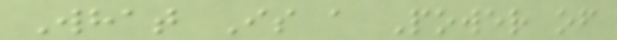What Is a Power of
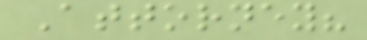Attorney?
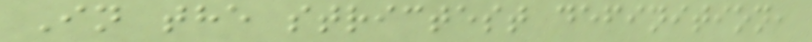In the strictest definition,
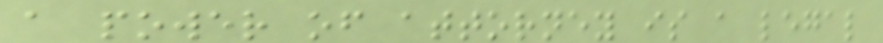a power of attorney is a legal
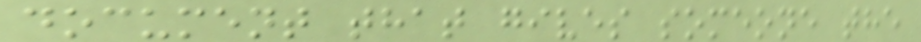document that gives someone the
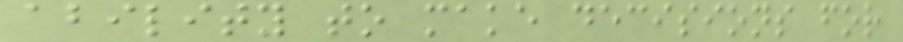ability to make decisions for
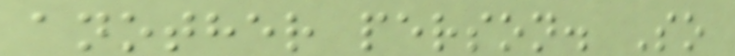another person. So
